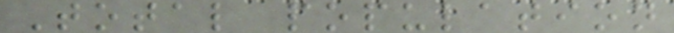Total population
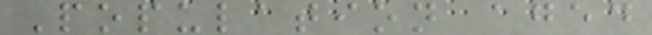Population aged
